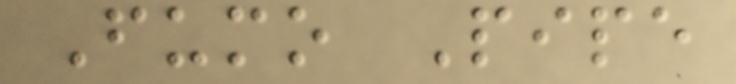Fumo Pipe
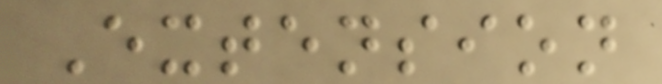Extension
